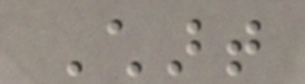Chart
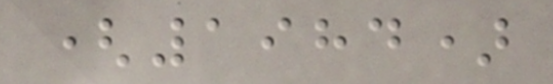(1984)
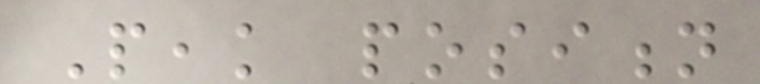Peak position
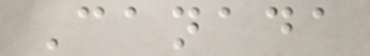Canada
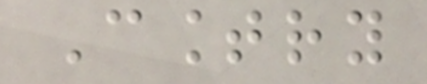Country
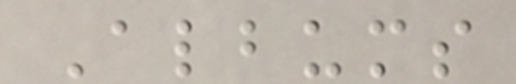Albums
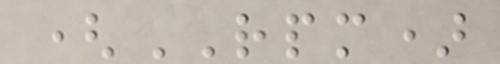(RPM)
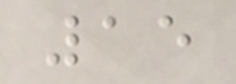15
